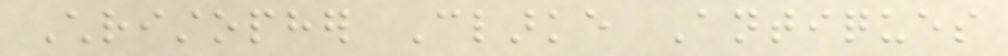Christopher Clarke Antiques
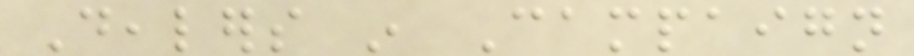Dealers in Campaign
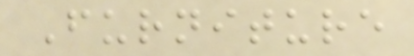Furniture
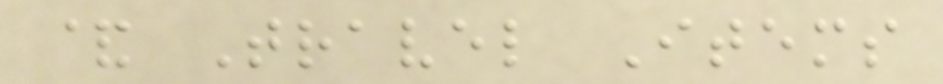& Travel Items
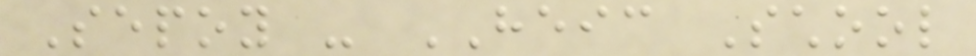Sepoy - HEIC School
